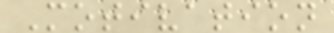Motivation
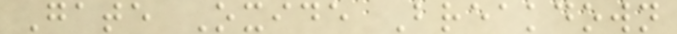Gate Oxide Breakdown
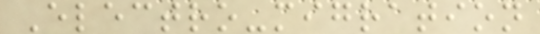Electro-migration
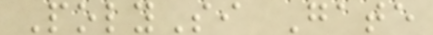PolySi Gate
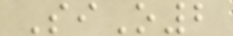SiO2
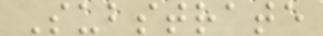Substrate
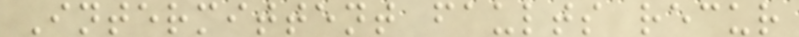Intermittent faults recur
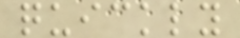quickly
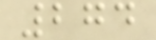274
